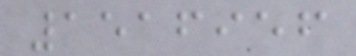1516956
